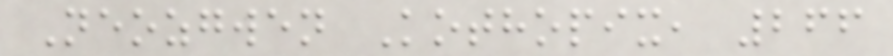Neozgwen Kothopix, 266
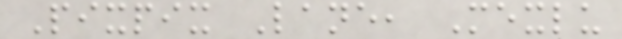Pixpix Lane, Mexlu
